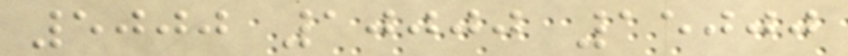5000 10000 15000
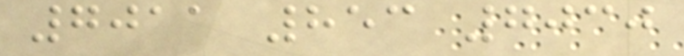7011 853 7030
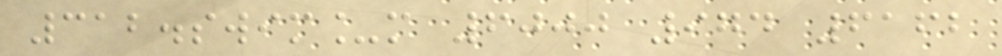312.swim_m 6000 974 6162
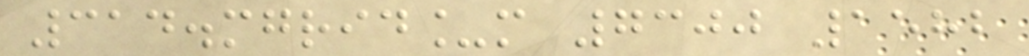314.mgrid_m 7300 1582
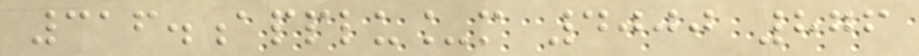316.applu_m 4000 876
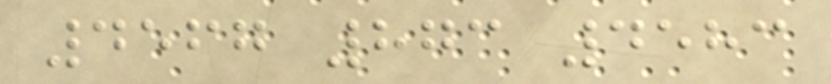4567 873 4583
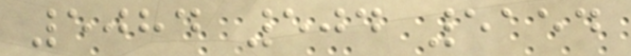5084 504 5154
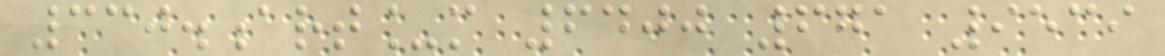330.art_m 6400 671 9539
